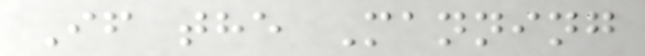If the Manning
